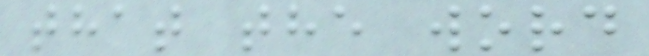that the word
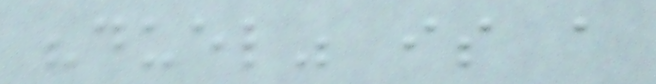"duel" is a
